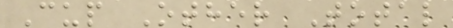Cup Other Total
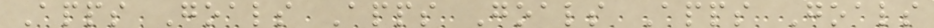Apps Goals Apps Goals Apps Goals
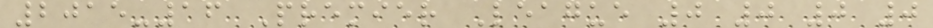2015-16 Premier League 0 0 0 0
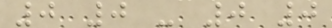0 0 - 0 0
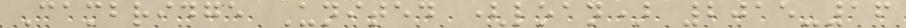Cambridge United (loan) 2015-16
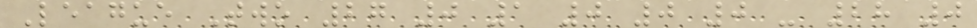League Two 27 0 1 0 0 0 - 28 0
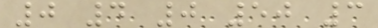0 4 0 50 3
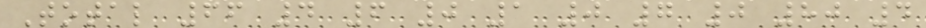Total 66 4 6 0 1 0 7 0 80 4
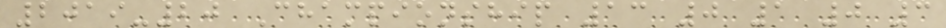2019-20 Championship 13 0 1 0 3
